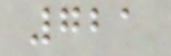721
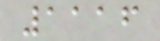1116
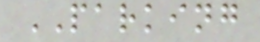PARKING
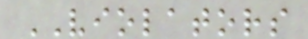VIOLATORS
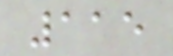115
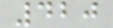420
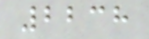2238
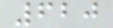620
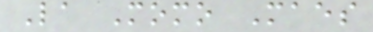La Momo Maes
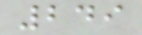249
